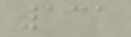131
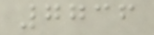7736
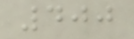400
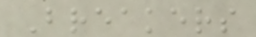Breakers
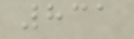831
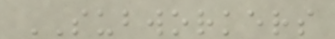SUBWORKERS
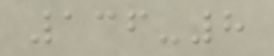136-8
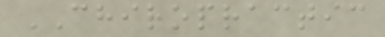CHIROPRACTIC
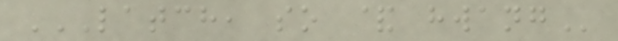LATCH, SO & HWANG
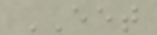EET
